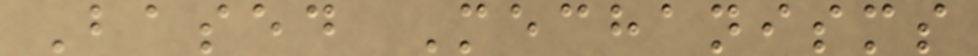Based Mechanisms
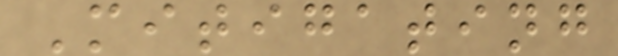Mitigating
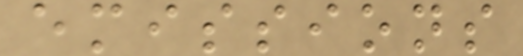emissions
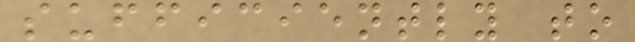sufficiently to
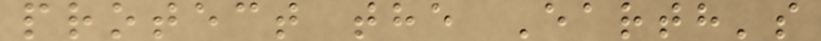protect the Earth's
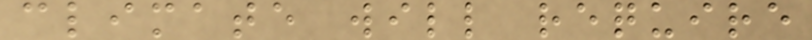climate will require
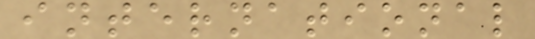international
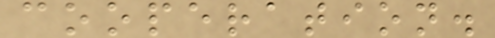cooperation.
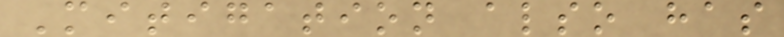Mitigation also has
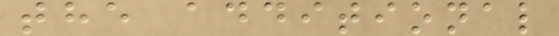the additional
